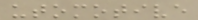utomotive
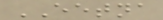EETNA
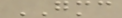GMC
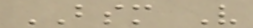BSM V
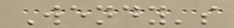Wendy's
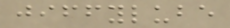jiffylube
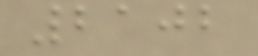2102
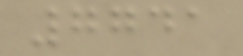7741
